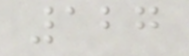127
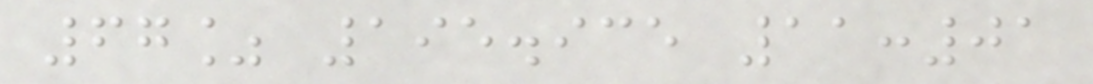67% 195.935 11:01
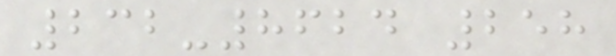232-8624 258
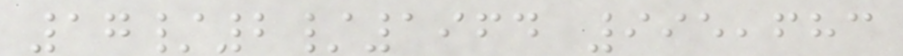17/2/1964 995,683
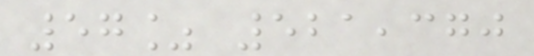57% 521,370
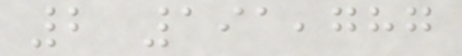2 191,787
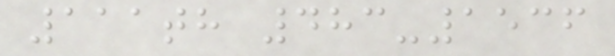111th 483-1536
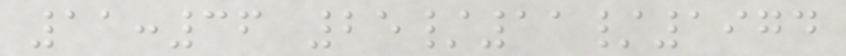11:36 25/11/1974
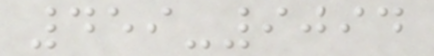459-9094
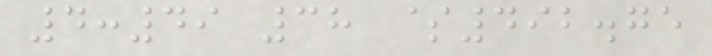4:49 38 $492.75
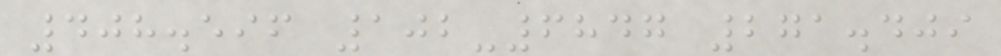408.596 102-6847 271.409
